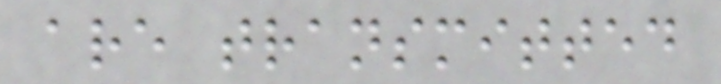are transmitted
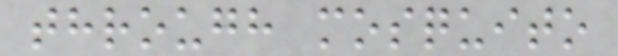through mosquito
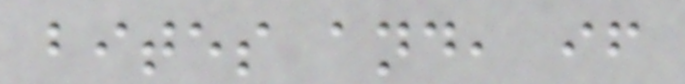bites and, if
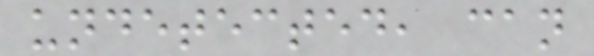undetected, can
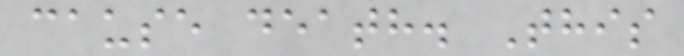cause death. This
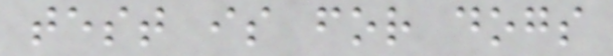test is for dogs
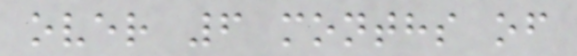over 6 months of
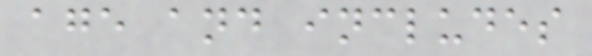age and includes
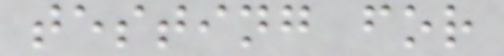testing for
